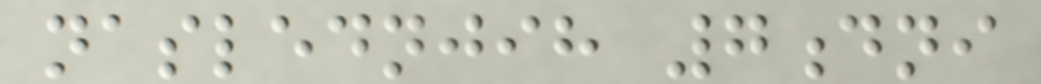naslednjih 7dni
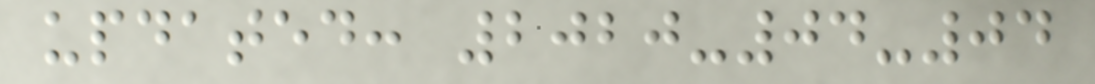updated: 2020-04-04
